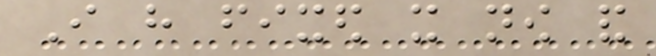I have fixed it now and
